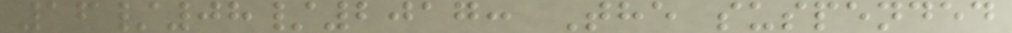16/08/2017: The suspended
